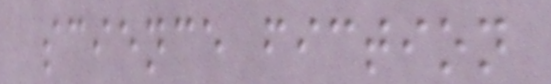science fiction
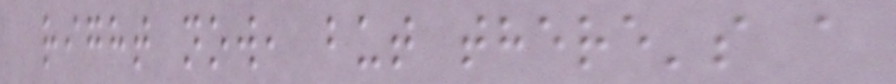right now, but there's a
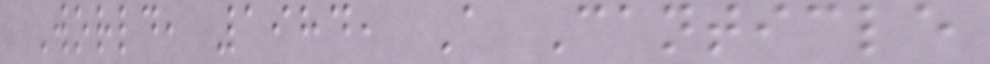World, 1984, A Canticle
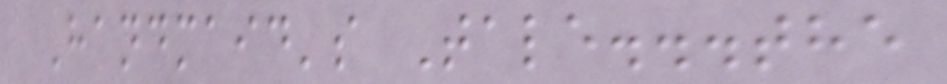Handmaid's Tale...the
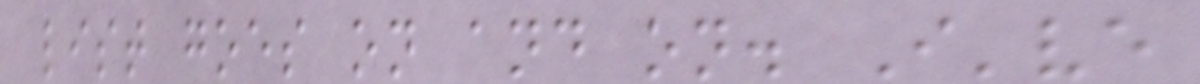list goes on and on. I've
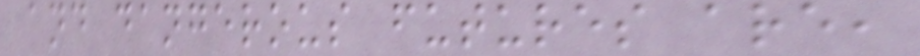and dangerous futures are,
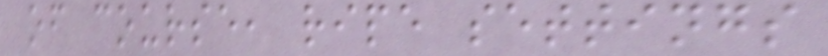of course, ripe settings
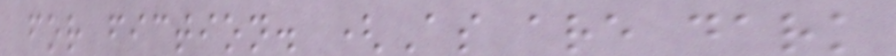for fiction. (As are dark
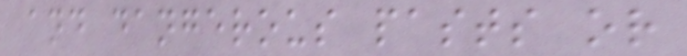and dangerous pasts or
